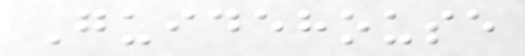Guidehouse
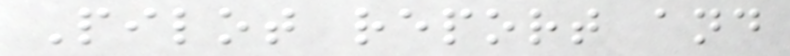Pilot report and
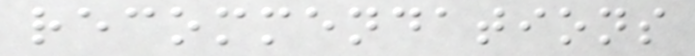recommendations
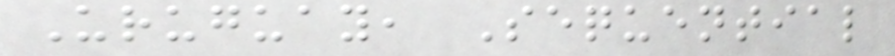Uruguay, Sequential
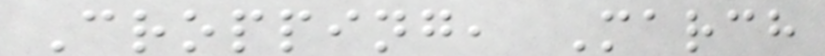Cropping, March
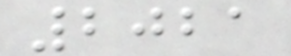2021
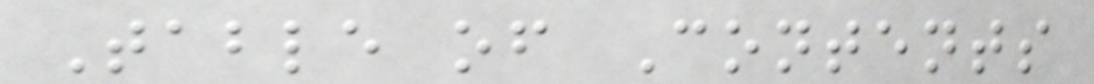Table of Contents
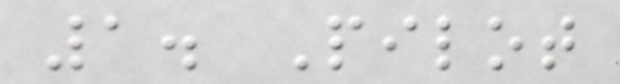1. Pilot
